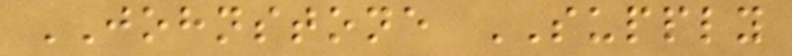JOHNSTONE SUPPLY
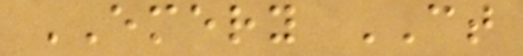EMERY CT
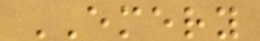EMERY
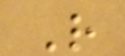R
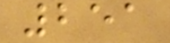251
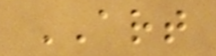ART
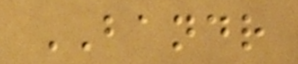BANDR
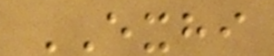EXHI
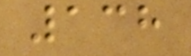138
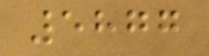5877
